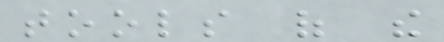tools of the
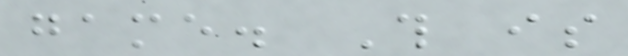game. This is
